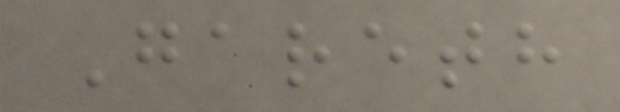Gareth
